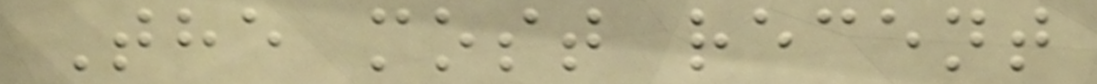The most recent
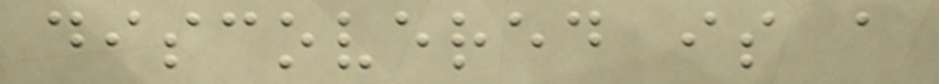discovered is a
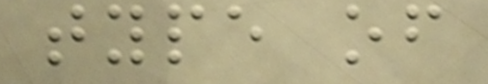type of
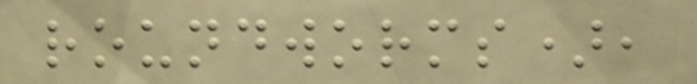roundworms),
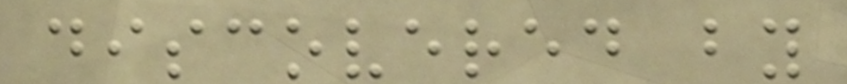discovered by
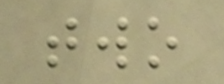two
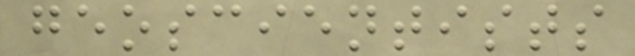geoscientists
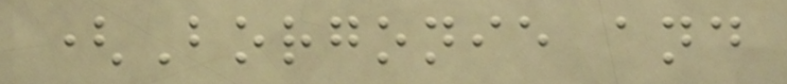(Borgonie and
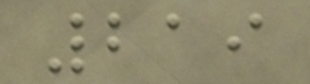219
